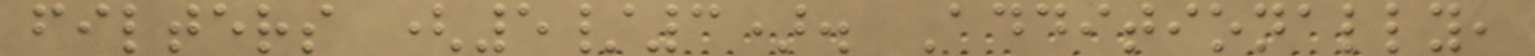filters (5/3). Additionally,
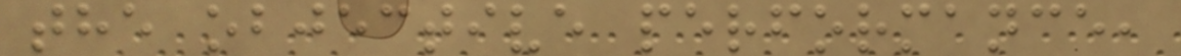the objective performance,
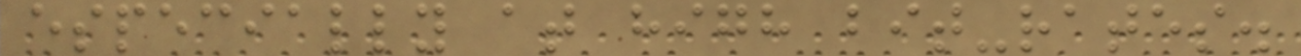especially at high bit-rates.
